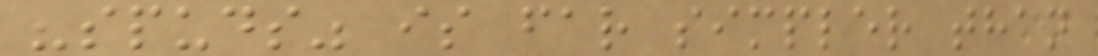"spuds" is far simpler than
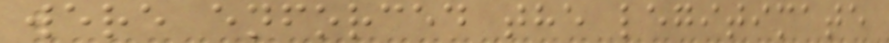were enforced the legitimate
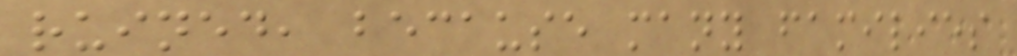ruined, because many families
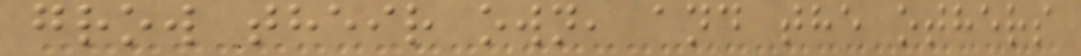grow their own, and the others
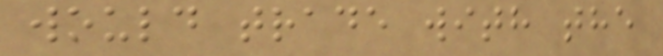would trade with the
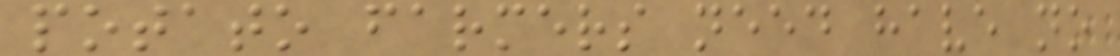potato farmers need have no
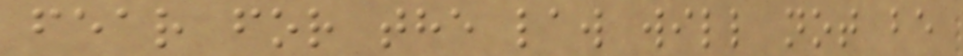fear for the law will not be
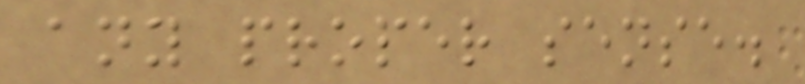any proper sense.
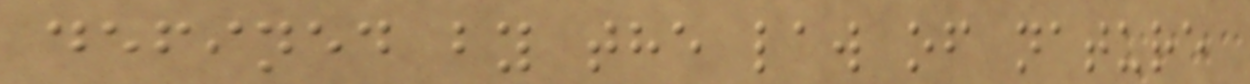defined by the law of nature
